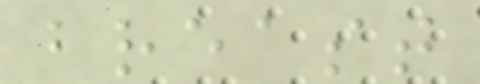breast
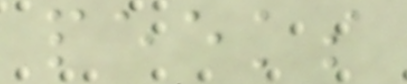peeks
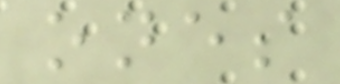ones
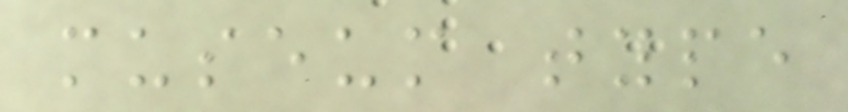museum type
